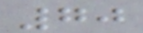70
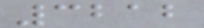3212
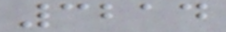3214
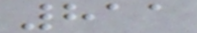811
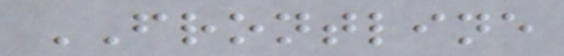FRONTLINE
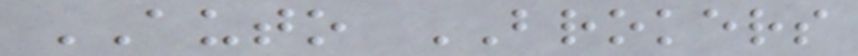AUTO BROKERS
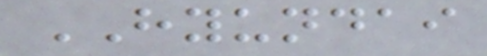HYUNDAI
